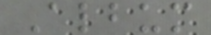Album
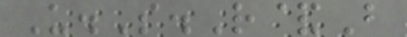U.S.R&B
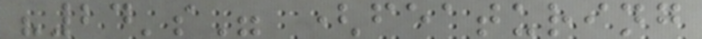"24's" (featuring
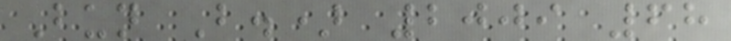Bun B.) 2009 68
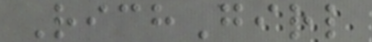RichGirl
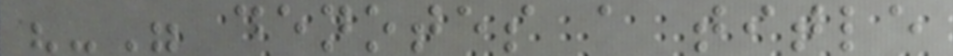"-" denotes a title
